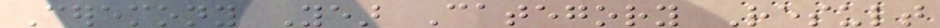Ceremony Year Category Result
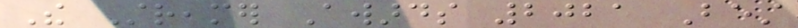The Streamer Awards 2021 Best
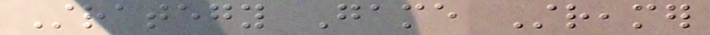Strategy Game Streamer
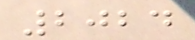2024
